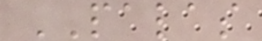PALAS
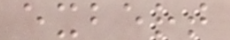exbert
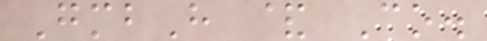GmbH & Co.
